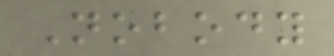Nobody
